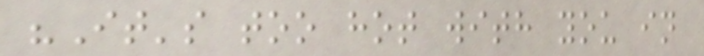"It's too hot with you in
